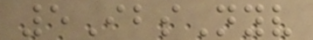5IbsNyv
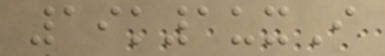19k1uxI
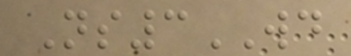Ns3WD
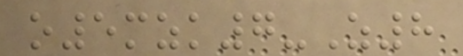o5mzk7-Z8
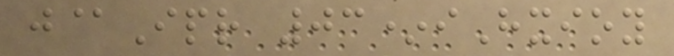j@Ipr 03*iHxioy
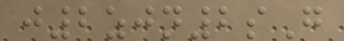j2zjn2sG
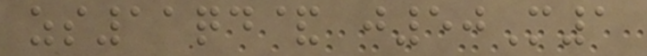zs11qd& j50M1
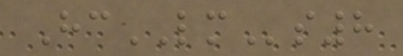HcLMs8
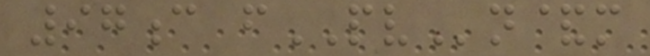97c fPVn&m
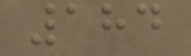184
